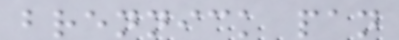brennick pan
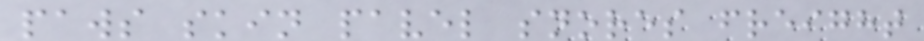paws skin pavel snores freight
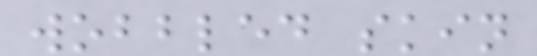wobbled skin
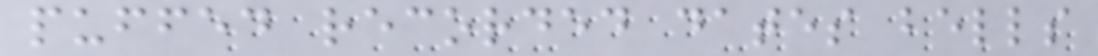puffed recorded dates bells
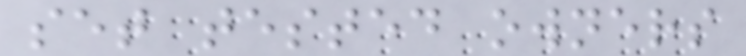set tested owners
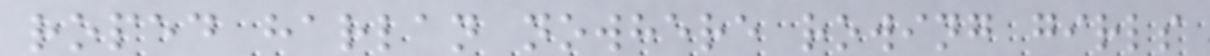roped harlan nowhere rowing girls
